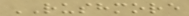RUSHMORE
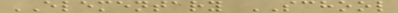ELEMENTARY SCHOOL
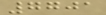7701
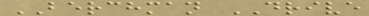BERCHMAN DRIVE
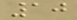10
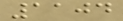1104
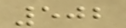502
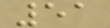51
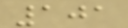101
